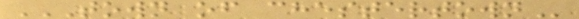TOWN OF CHESTERTOWN
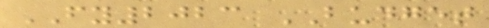FY2023 BUDGET
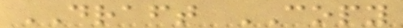DRAFT COPY
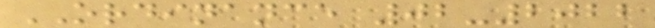ORDINANCE 02-2022
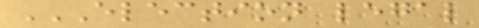ELECTION LEGAL
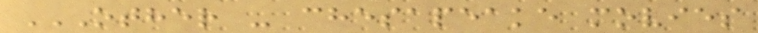OTHER - CHESAPEAKE MOVIES
